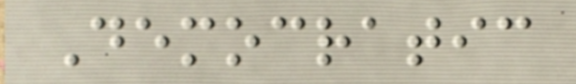Democratic
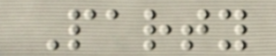Party
